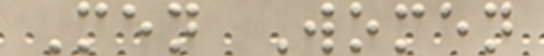Men Women
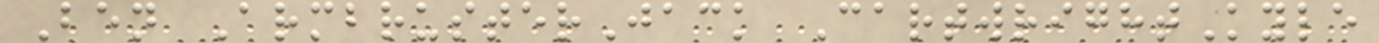Ben ArmbrusterJack CartwrightKyle
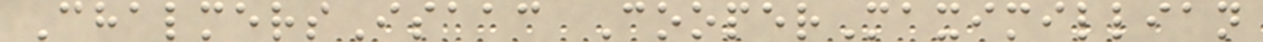ChalmersIsaac CooperMaximillian
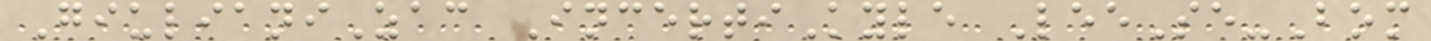GiulianiZac IncertiKyle LeeSe-Bom
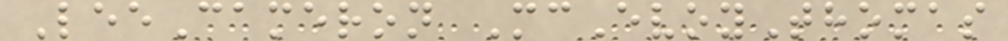LeeCameron McEvoyThomas
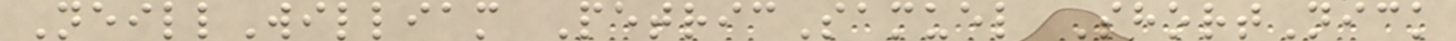NeillWilliam PetricSamuel ShortNick
